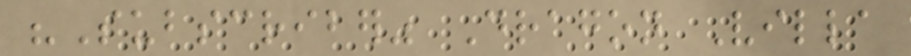"Subscriber" Dragon Villa
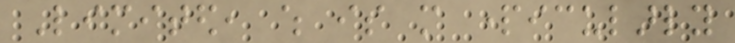Limited, which is more particularly
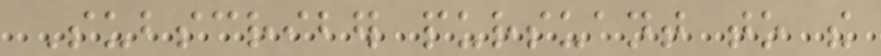Subscriber pursuant to the
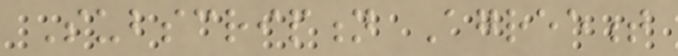Subscription Agreement
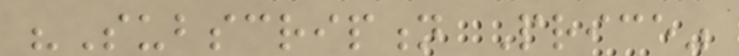"Subscription Price"
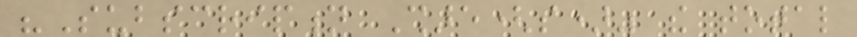"Subscription Share(s)" the total
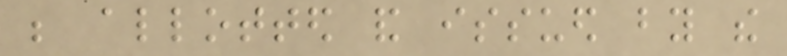be allotted and issued by the
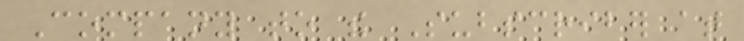Company to the Subscriber at
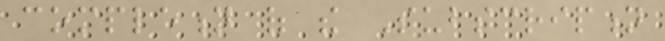completion of the Subscription
